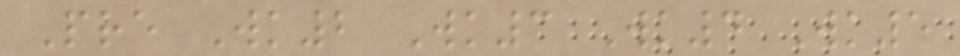Pre Wk2 Wk3 Wk4 Wk5
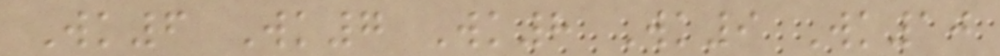Wk6 Wk7 Wk8 Wk9 Wk10
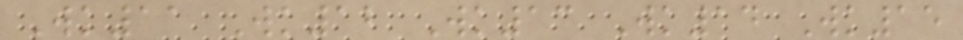Wk11 Wk12 Wk13 Wk14 Wk15
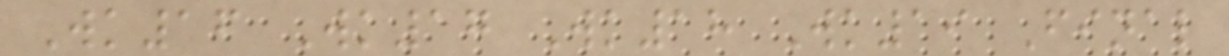Wk16 Wk17 Wk18 Wk19 Final
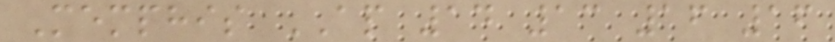Memphis AP 14 13 16 16
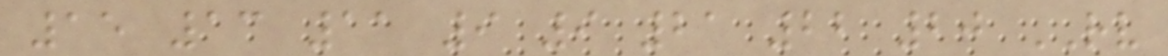15 13 11 9 9 21 22 20 RV
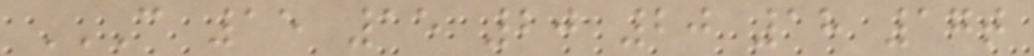C 15 15 20 20 18 17T
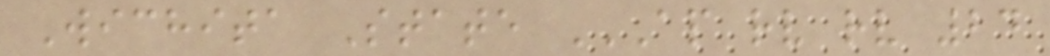Wichita State AP RV RV 24
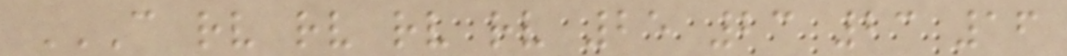C RV RV RV RV 25 23 23 16
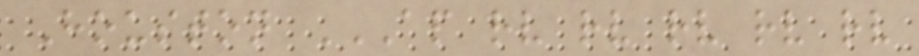Houston AP RV RV RV RV RV
